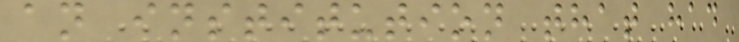an institution that had
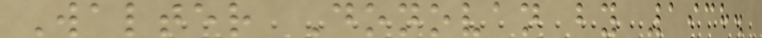Walter Donovan by 1938.
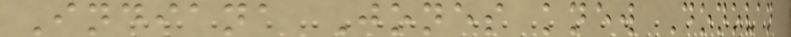Indiana Jones knew Donovan
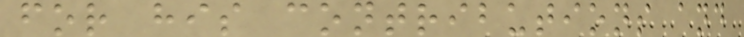for his contributions and
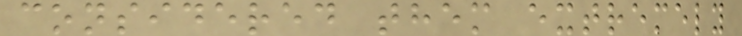considered them extremely
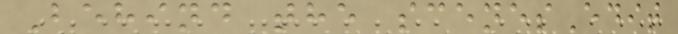Behind the scenesEdit
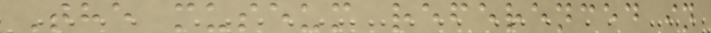The museum referenced in
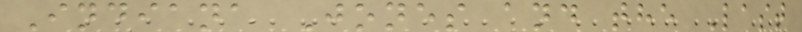Indiana Jones and the Last
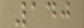140
